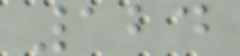124
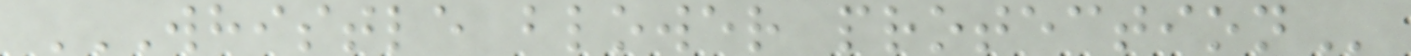WHISTLE BLOWER PROTECTION
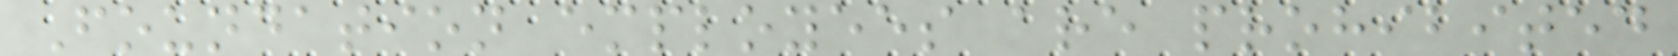Foundation employees are prohibited
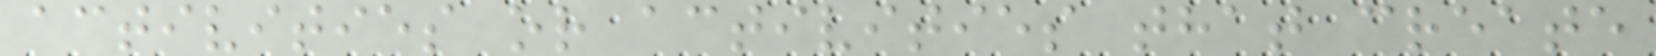activities or activities that create
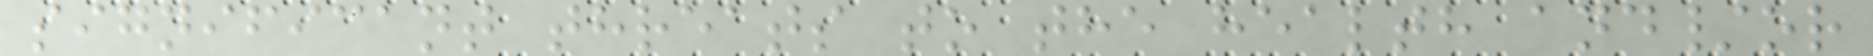significant threats to the health and/or
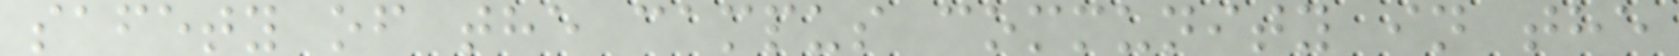safety of the campus community in the
